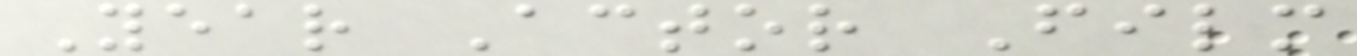Year Actor Film
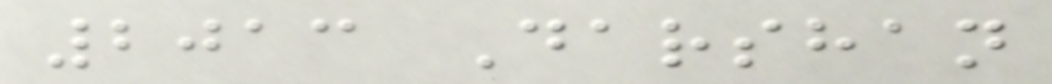2013 Darshan
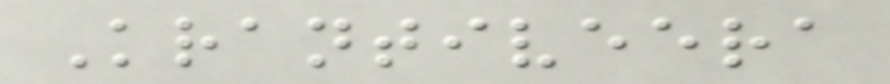Krantiveera
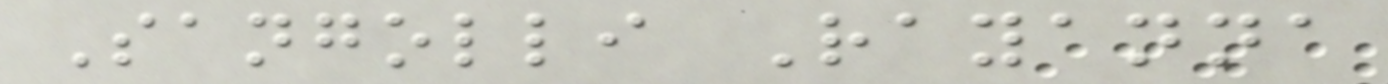Sangolli Rayanna
